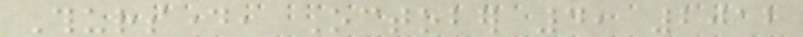Thursday, October 4, 2012
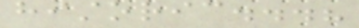historic...?
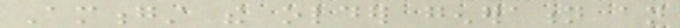Amongst the older generation an
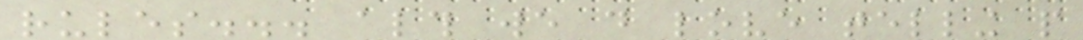rules... although we do love telling people
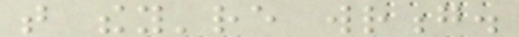that they're wrong.
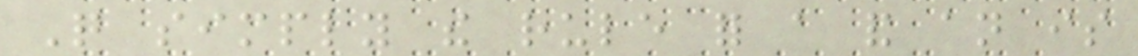Quite simply the rule for a and an is
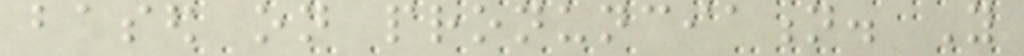based on pronunciation. You
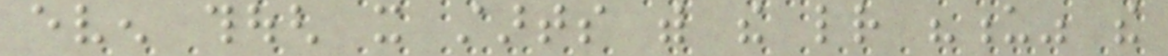even though it starts with the letter "u" the
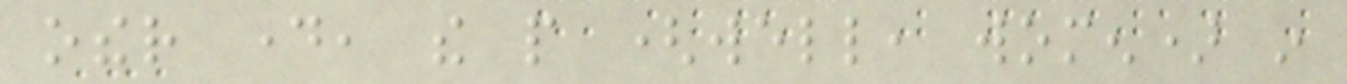other day, the people (well, women) in
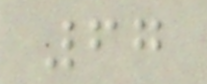67
